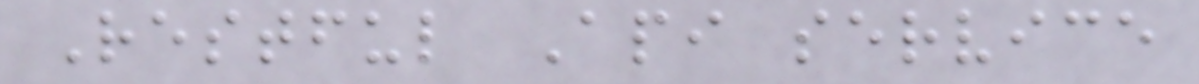Restful Api service
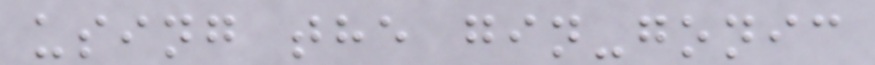using the gin-gonic
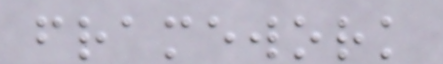framework
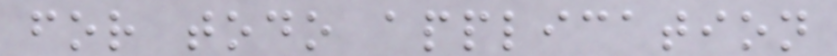for todo application
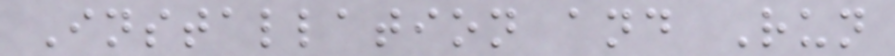Installation and Run
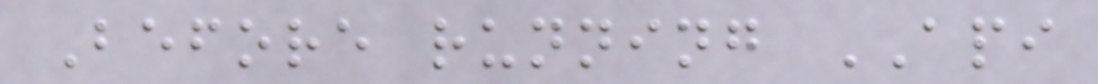Before running API
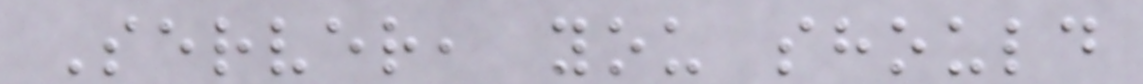Server, you should
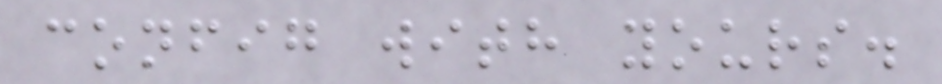config with yours.
